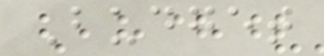Budget
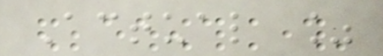Actual %
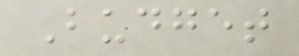Budget
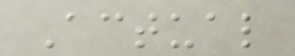Actual
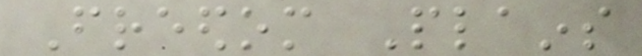Freedom Plains
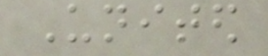United
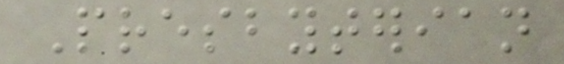Presbyterian
